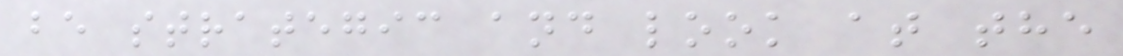be strategic and look at the
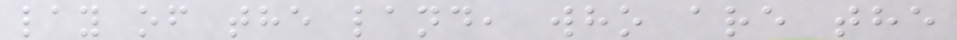lay of the land, who are the
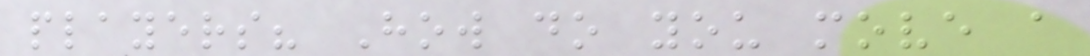players? How do you move a
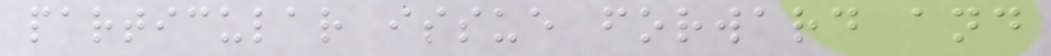particular issue forward and
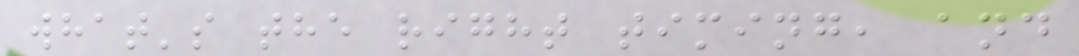what's the right timing, and
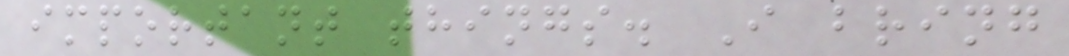important things. I bring
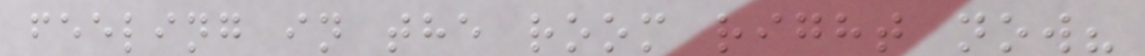feeling in the room right now?
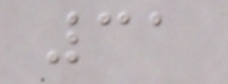31
